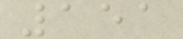151
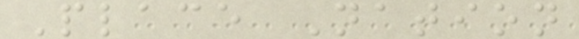Place Nation
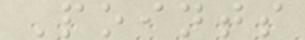Points
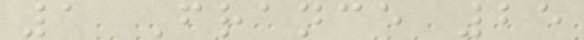1 France 25
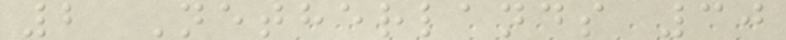2 Netherlands 30
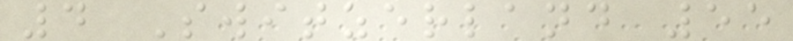4 Switzerland 55
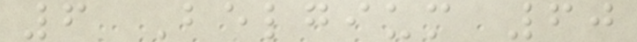6 Belgium 60
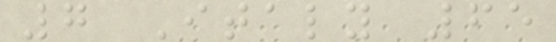7 Italy 65
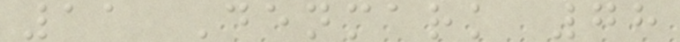11 Denmark 78
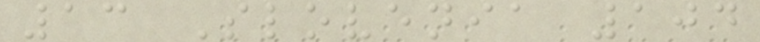13 Slovenia 104
